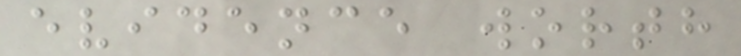evidence worth
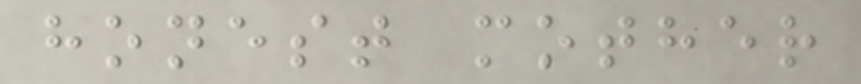honest mother
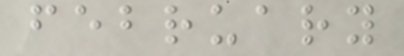february
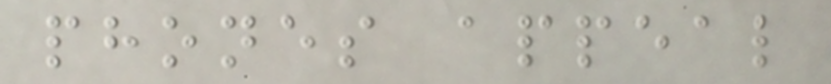phones appeal
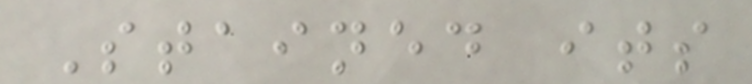Stained its
